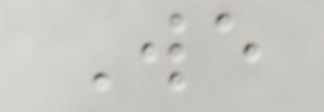We
